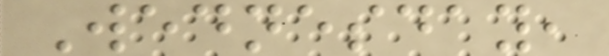Wednesday,
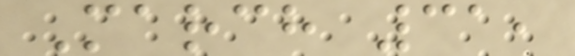March 31,
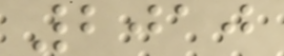2010
